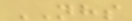NHS
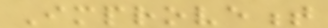Improvement
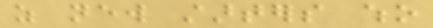as new starters who
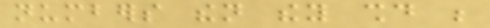numbers then they should be
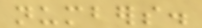numbers.
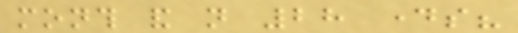month and not 28 days?
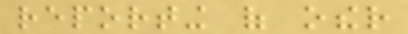reporting of other
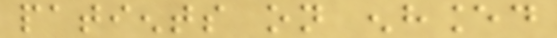patients on enhanced
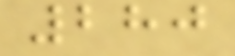280
